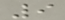9
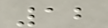12
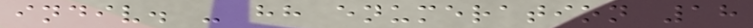indiv. - hh enumeration 18
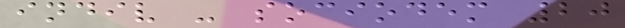indiv - sociodem 20
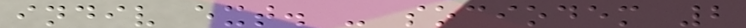indiv ext. - sociodem 2
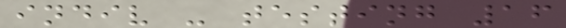indiv - testing 16
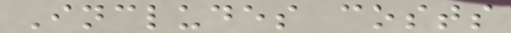Includes costs
